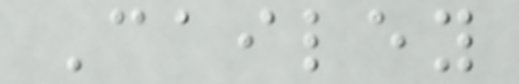Cailey
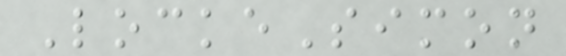LockeSimon
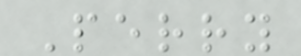Perry
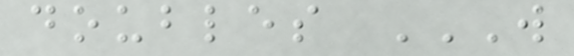doubles W
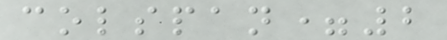colspan=2
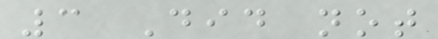3 Did not
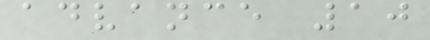advance 10
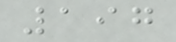197
